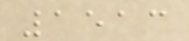1513
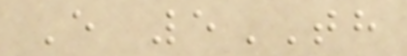E 5TH
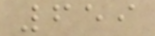659
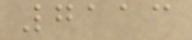7113
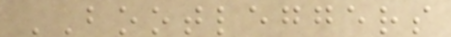BOOTLEGGERS
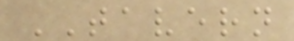TAVERN
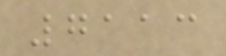7113
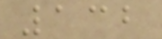132
